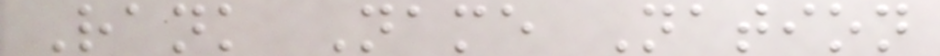Rank Name Nation
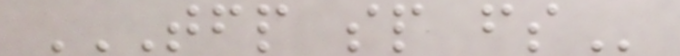TFP SP FS
